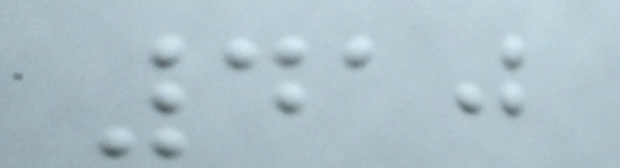410
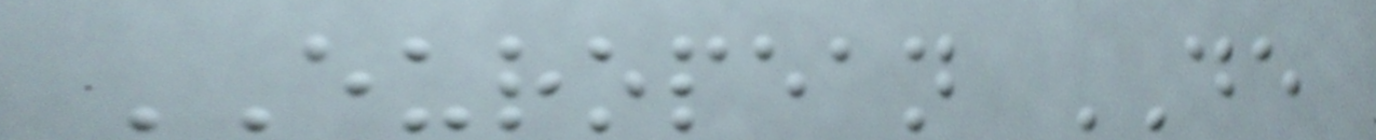EUROPEAN DE
